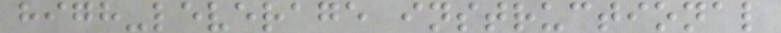high-leverage instructional
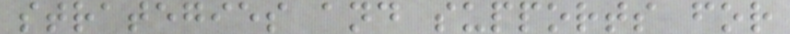strategies and supports for
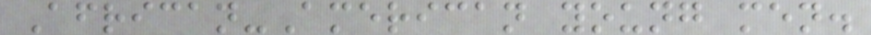African-American young men.
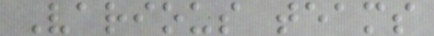Various teams
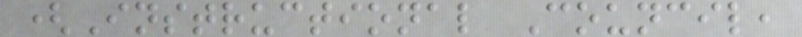(Instructional Council,
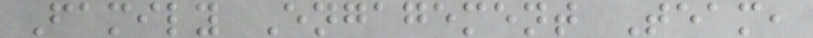Family Engagement Team,
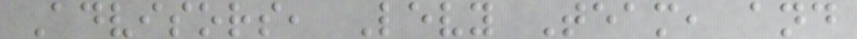Advisors, Levy Team, and
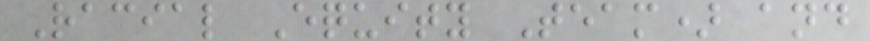Racial Equity Team) and
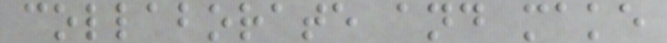collaborate and make
